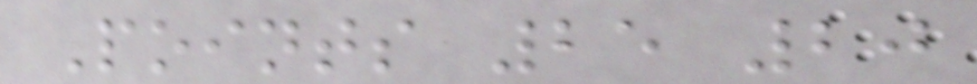Points 25 20
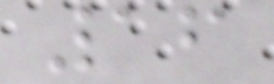16
